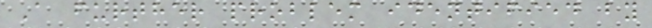A further problem identified by
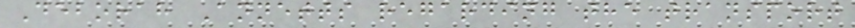Deborah Annetts regarding the transport
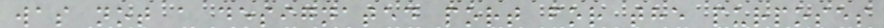was not a designated port for the purposes
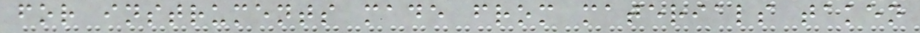for instruments made from materials taken
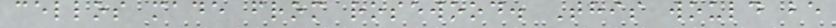cellos made from rosewood. This would be
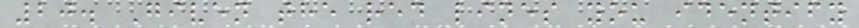20. Given the red lines you identify
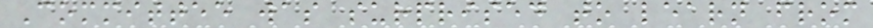Committee was surprised to learn from
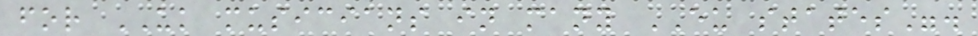for UK musicians in many EU states".
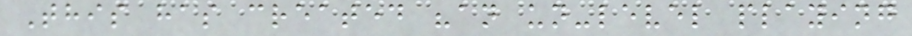This has created "an un-level playing
